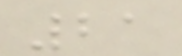21
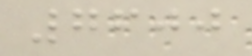7600
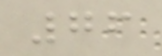76
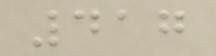417
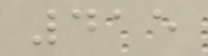415
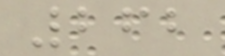262
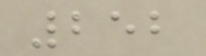252
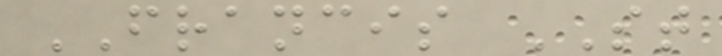FRANCIS ST
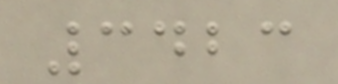3423
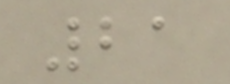21
